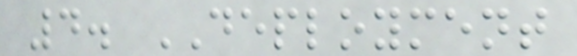4. DEPLOYMENT
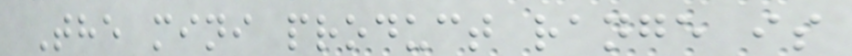The mini product range is
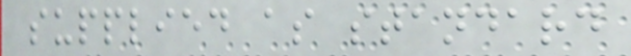supplied as standard
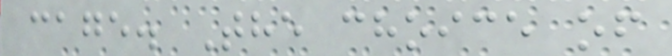cage. The choice of
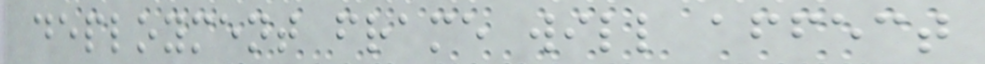deployment frame will affect
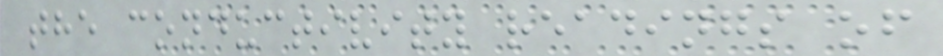the conductivity readings of
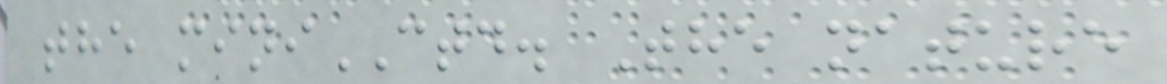the miniCTD. The nature
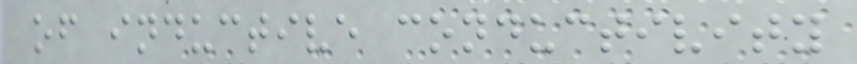of inductive conductivity
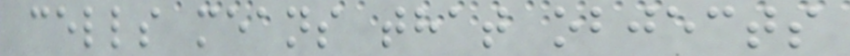cells means that objects
